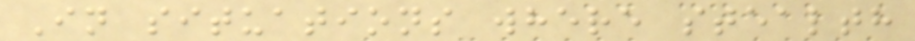In situations where stealth
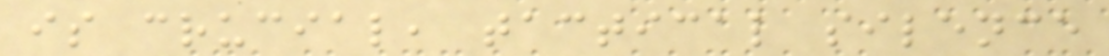is crucial, tactical silence
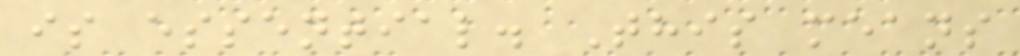is essential. This means
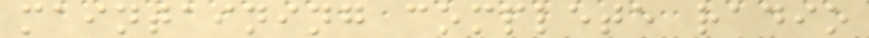maintaining complete radio
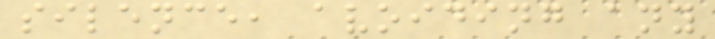silence, avoiding any
